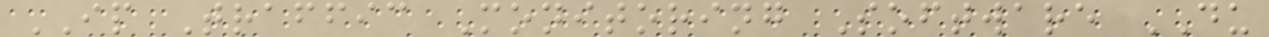IP Traffic Monitoring Software DU
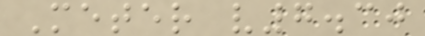Meter v7.30
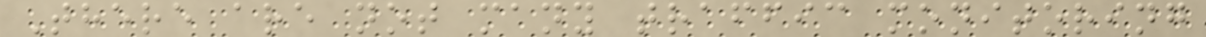There are not many traffic monitoring
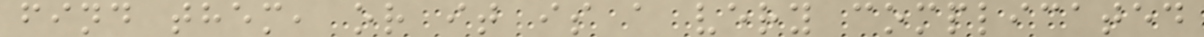find them, or it is a very complicated
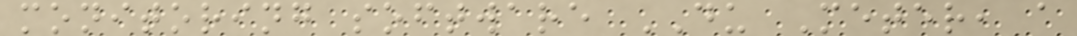monitoring software DU Meter, a
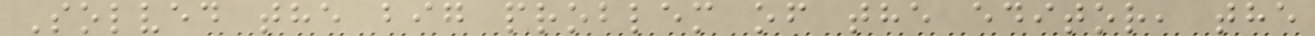Solved the big problem of the editor, the
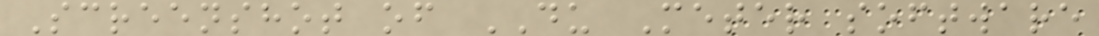Screenshot of DU Meter software
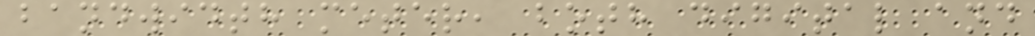bandwidth meter, both digital and
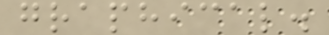graphical.
